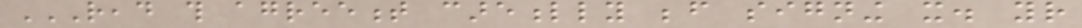READ THIS AGREEMENT CAREFULLY BEFORE SIGNING IT. YOUR
